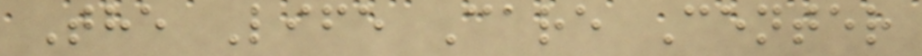The Life Care Center
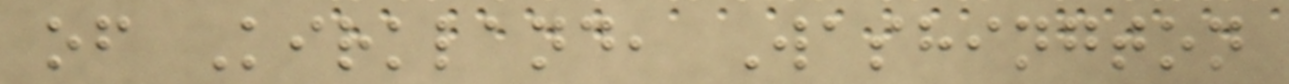of Kirkland, Washington
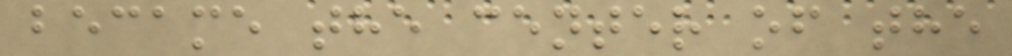became the center of the
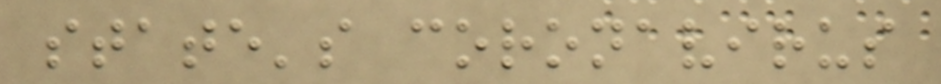state's coronavirus
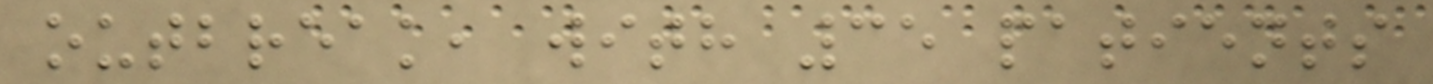outbreak, with 35 patients
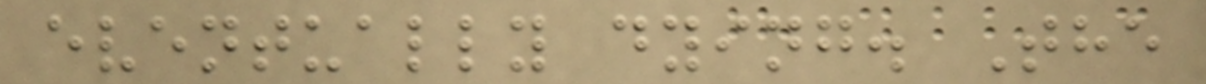eventually dying. The
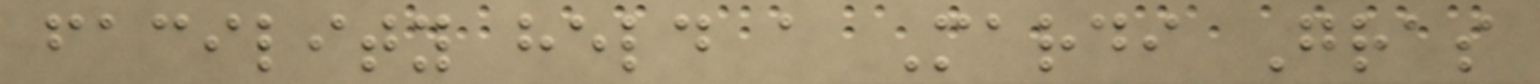facility held a Mardi Gras
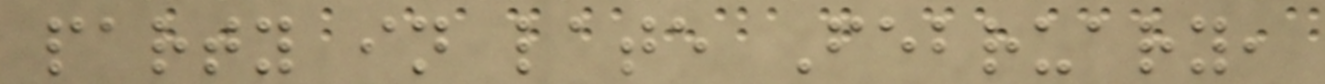party in late February,
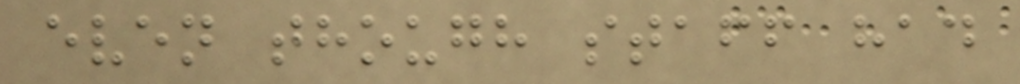even though staff had
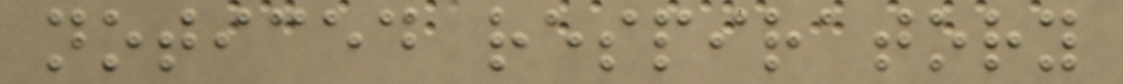noticed respiratory
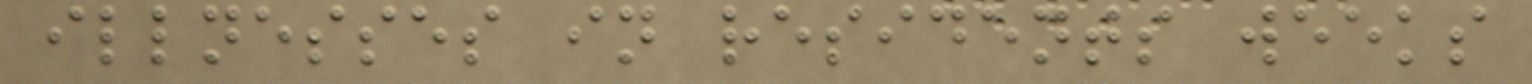illnesses in residents weeks
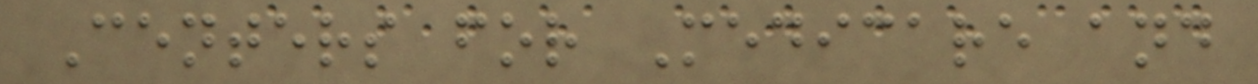Centers for Medicare and
